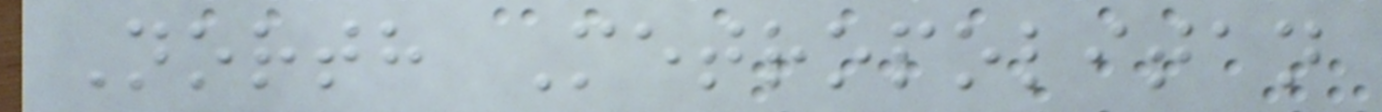North Metropolitan
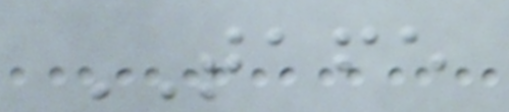TAFE
